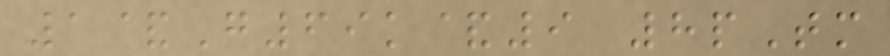1&G69k&9 8pTm
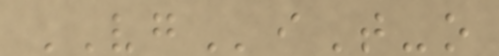VGiT-o
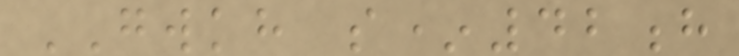GWKH s*42h
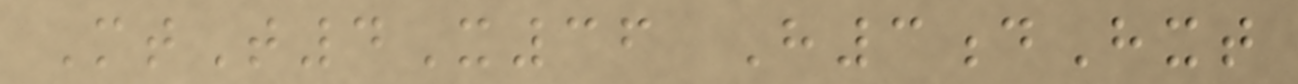MtT4X36 H3dHxt
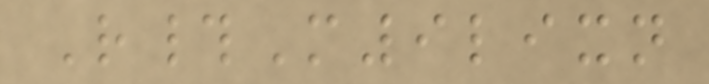R#M9lixn
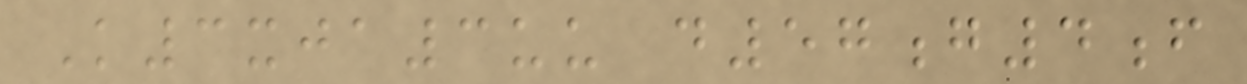K3xja3uu d57g4f
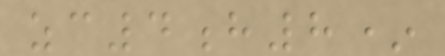zc4h8*
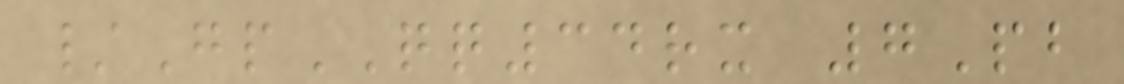/GpQQ34rx 7Pb
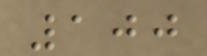100
